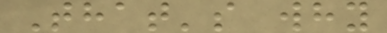That's why
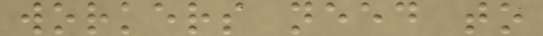workers need to
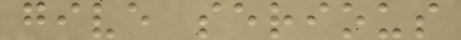give serious
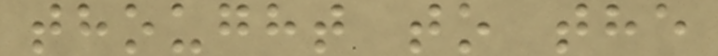thought to the
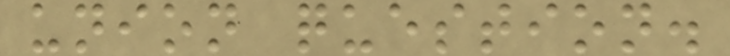union question.
